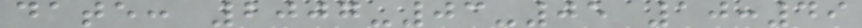date: 2007-03-05 10:49
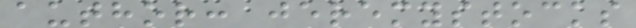author: jeremystocks
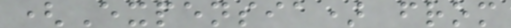(Expensia) from
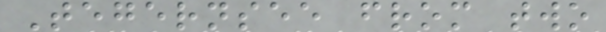Tegernsee from two
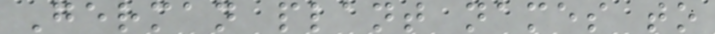German plant names to
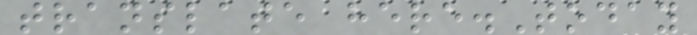translate here.Today
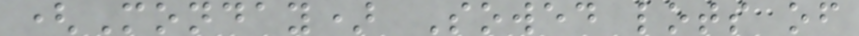(Monday) Sowed lots of
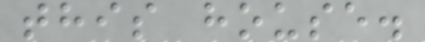this house.
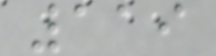119
